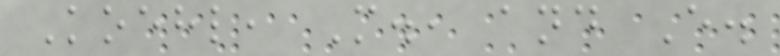Koehl, M., and E.
